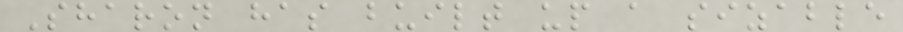Sharon has built up a sizable
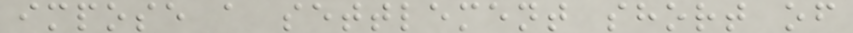impose a settlement short of
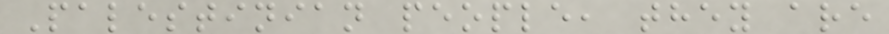Palestinian people, they are
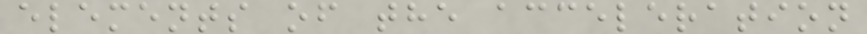elements of the acceleration
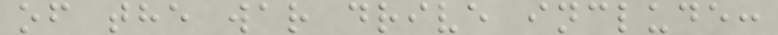of the war drive include:
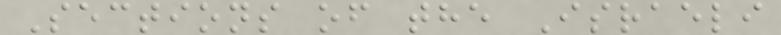Sections of the Israeli
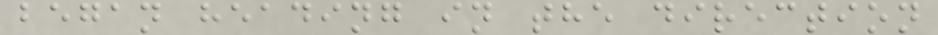began heading in the direction
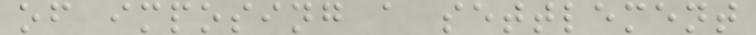of imposing a settlement
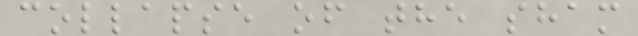collapse of the sham
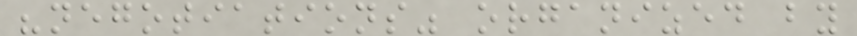"negotiations" organized by
